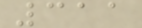311
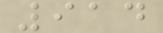914
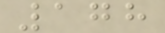178
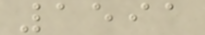1591
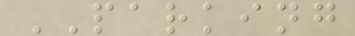PARKING
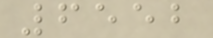6552
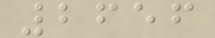2656
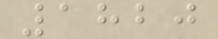1820
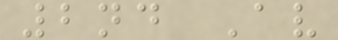2nd Av
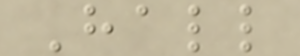Hall
